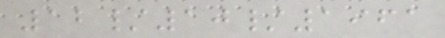12/10/1961
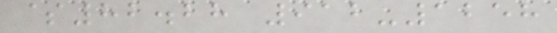$82.28 912-1258
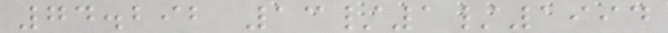74.292 13/1/1994
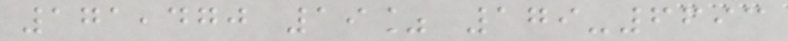171,470 19% 179-6693
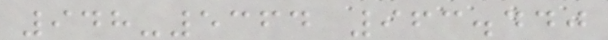948-5364 963.440
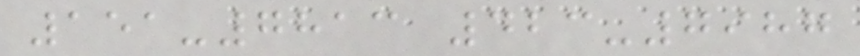151-7813 423-7987
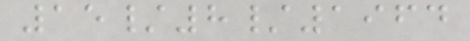15/8/1964
